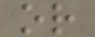or
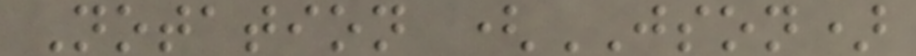Notation (JSON)
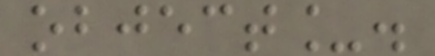object_.
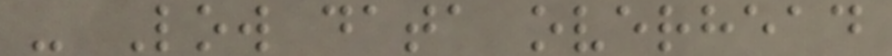- Low data overhead
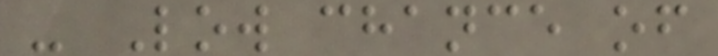- Low chance of
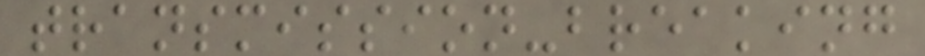transmission-breaking
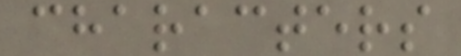characters
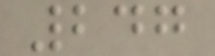247
